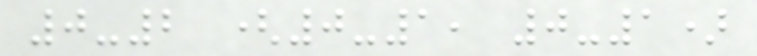0-2 (0-1, 0-1)
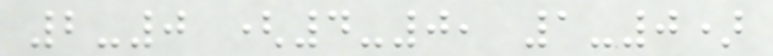2-0 (4-0, 1-0)
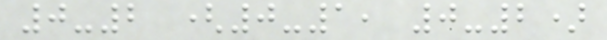0-2 (0-1, 0-2)
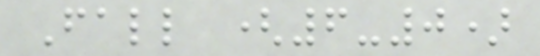Fall (6-0)
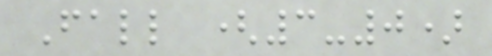Fall (3-0)
